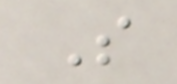S
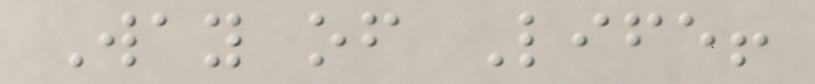Way of Life!
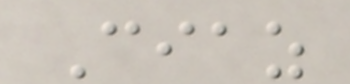Ciaz
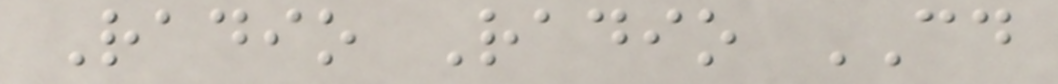Radio Radio CD
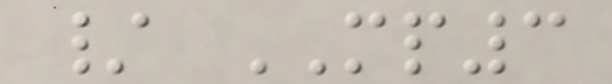/ MP3
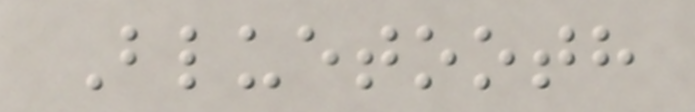Bluetooth
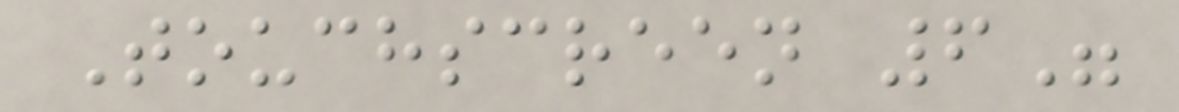Touchscreen 6"
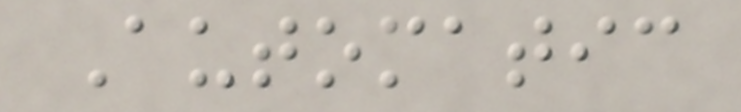Automatic
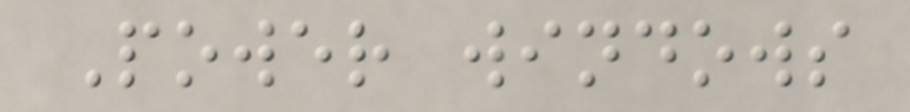Power windows
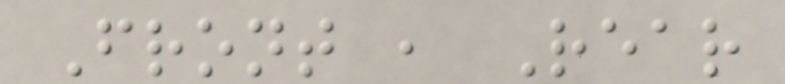Front , Rear
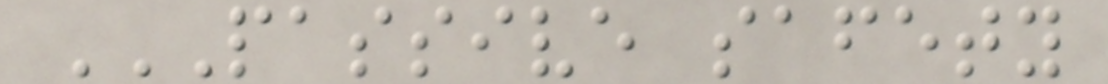PASSIVE SAFETY
